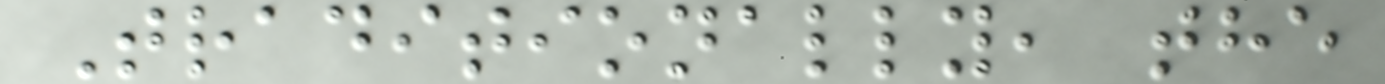Traditionally, the
